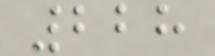228
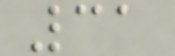31
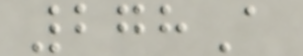278A
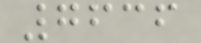7636
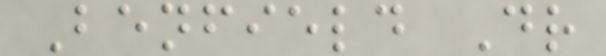Benfield Dr
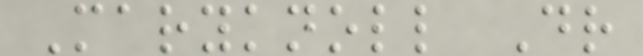Maryknoll Dr
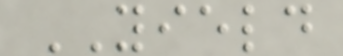YIELD
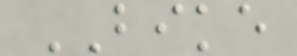BIKE
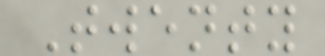Twenty
